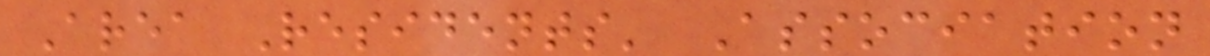Area Residents' Association
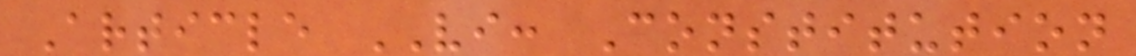Article VI: Constitution
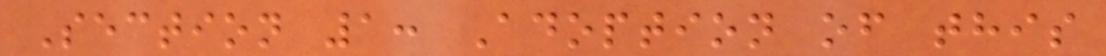Section 1: Adoption of this
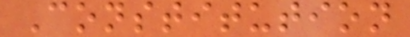Constitution
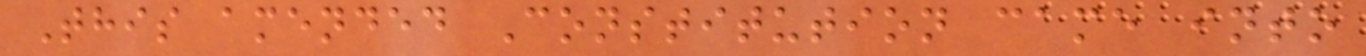This amended Constitution came into
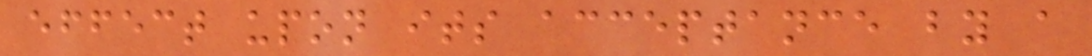effect upon its acceptance by a
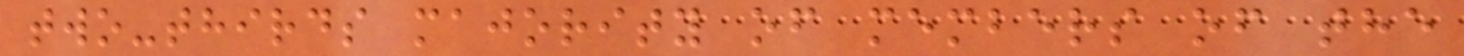two-thirds majority of members of the
